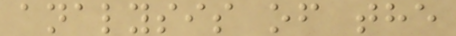analysis of the
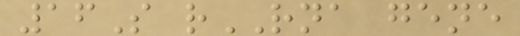16S rRNA gene
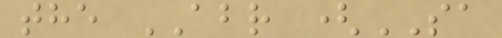the ABR (SA
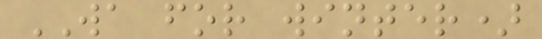WA for winter)
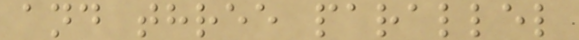and three parallel
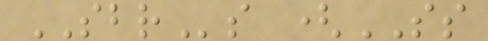SBRs (SS
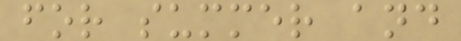for summer and
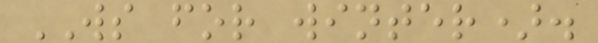WS for winter).
